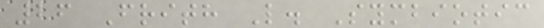26 Frith L. Symbiotic
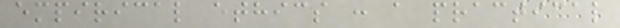empirical ethics : a practical
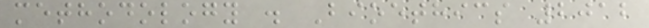methodology . Bioethics 2012
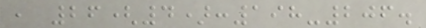, 26(4):198-206.
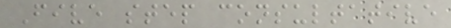Five step consultative
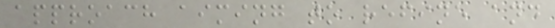approach aiming to refine and
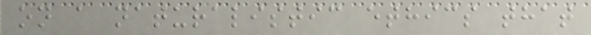on a naturalistic ethics that
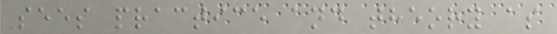sees practice and theory as
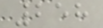258
